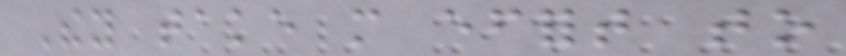They take more effort to
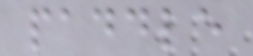paddle
